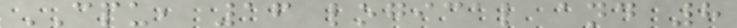CPU, 16 logical and 8
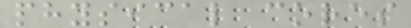physical cores
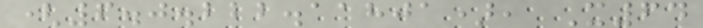(6.0.222.11801), X64
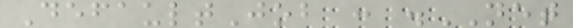DefaultJob : .NET
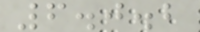6.0.2
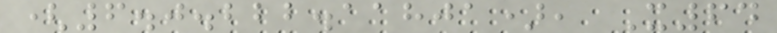(6.0.222.11801), X64
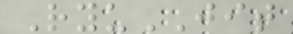RyuJIT
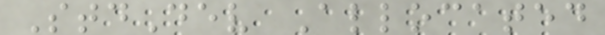StdDev Allocated
